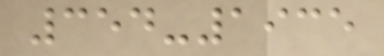354-1935
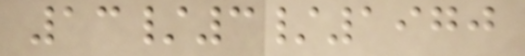13/3/1970
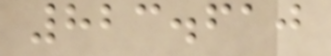823.610
